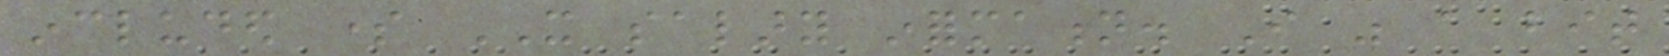included some IT salary information. I was a bit
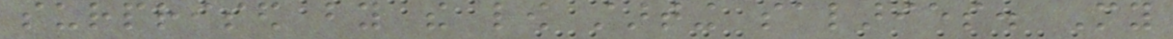surprised by the low starting salaries. My
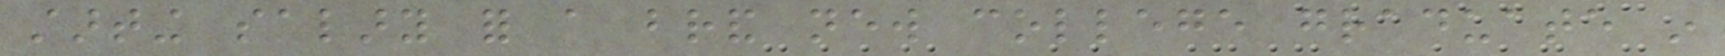starting salary for a brand new college graduate in
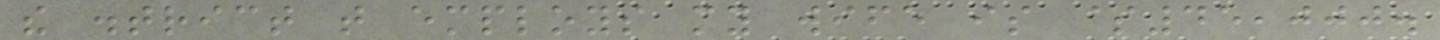the district that employs my wife is $45,000.
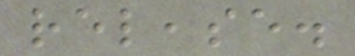release.
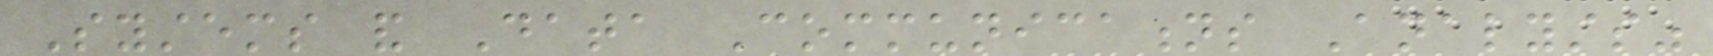Systems and Data Communications Analysts"
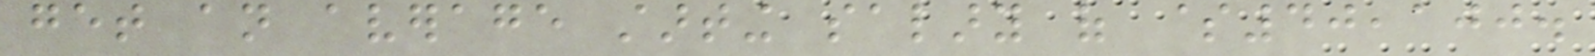get an average starting salary of $40,100.
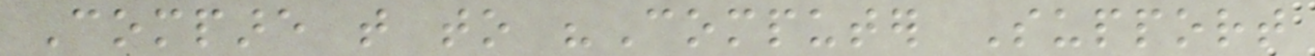Compare that to "Computer Support
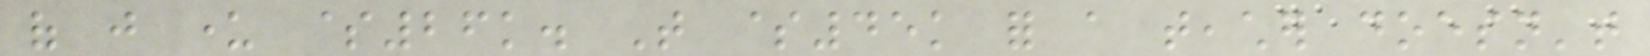of just under $26k. That $45k for a teacher doesn't
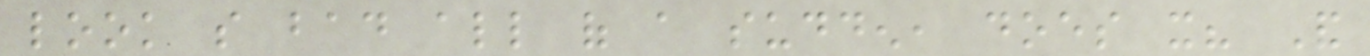look so bad all of a sudden, does it? And
